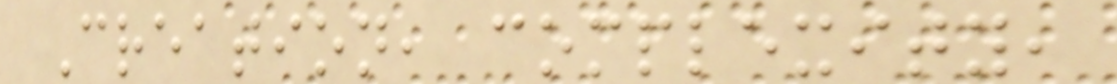Creation, complexity,
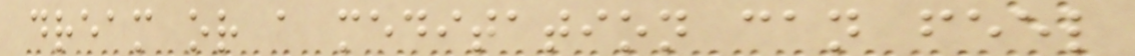dream or a meditation can feel
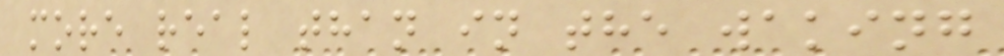more real than in the waking
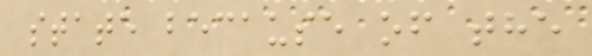state because of the
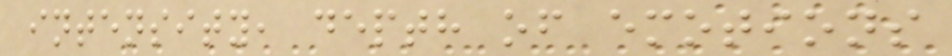intensity, depth of emotions
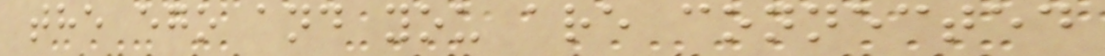the ego and you are connected
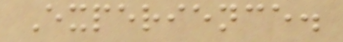Experience.
